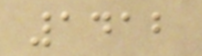1412
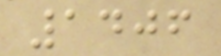1406
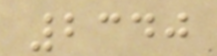2340
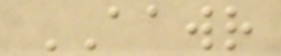AAWR
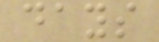days
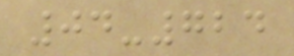04-724
